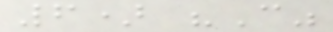6) "C"
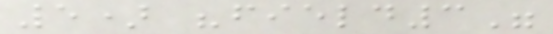5) "field3"
